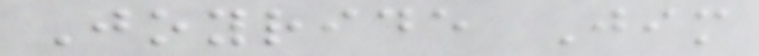Joyride Jim
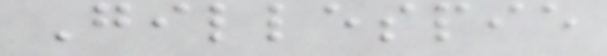Gillespie
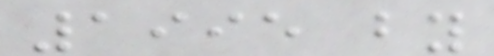1995 by
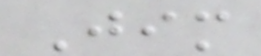Jim
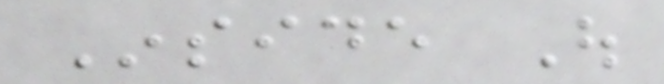Inside Out
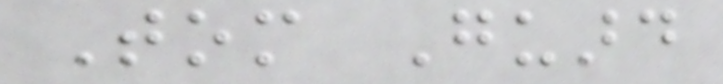Tom Guard
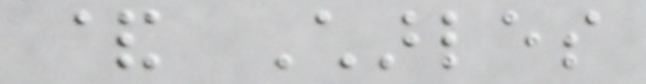& Charles
